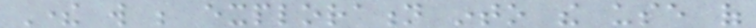There will be exploration into the use of
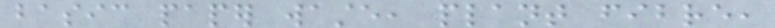basic paper waste, plant fibre,
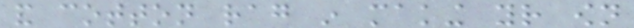and cotton rag in making your own
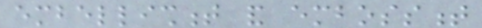embellishment and embossment
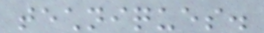techniques.
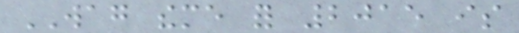WAG theme for 2015 is
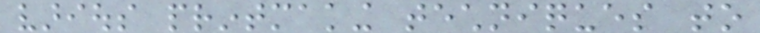various printmaking techniques to
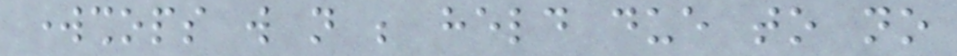workshops will not be held due to no
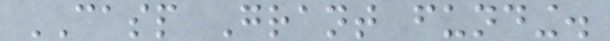CASP Grant funding.
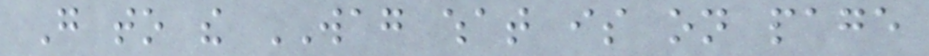Go to the WAG what is on page
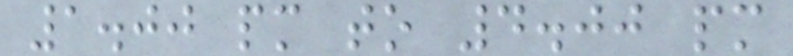1.00 pm to 4.00 pm
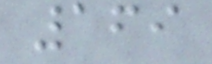169
